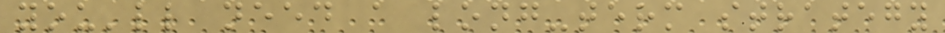you'll need a long-term strategy
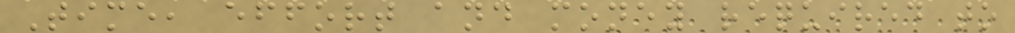Time, effort and money required to
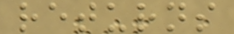returns
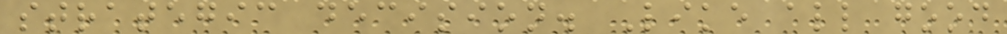strategic decision. Like all good
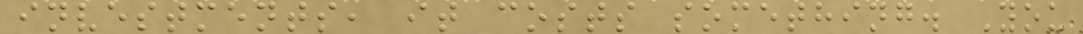investments, it costs something. You
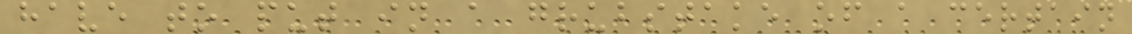have to put in a grubstake of a certain
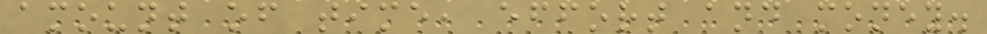amount of time, effort and money.
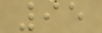95
